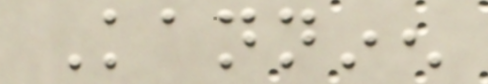Kanninen
